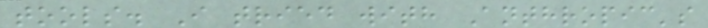tools. I tried with Anthropic's
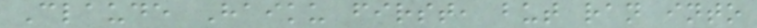Claude Haiku first, but ran into
